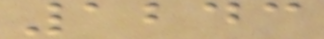1243
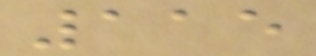115
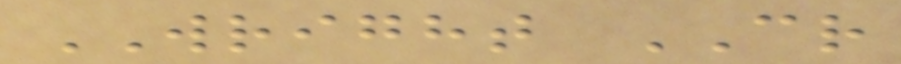WRIGHT CR
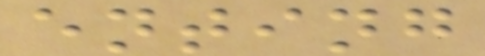enting
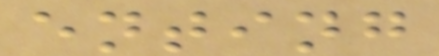enting
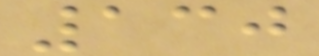130
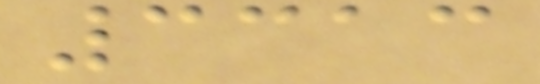3313
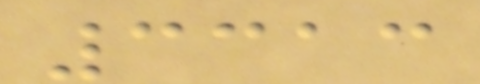3313
